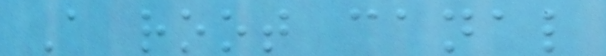A root canal
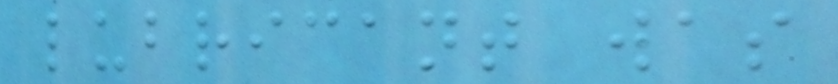lubricant was
